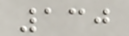130
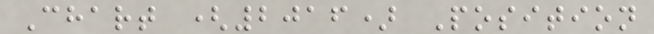Chart (2016) Position
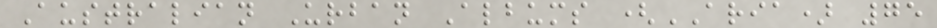Australian Urban Albums (ARIA) 75
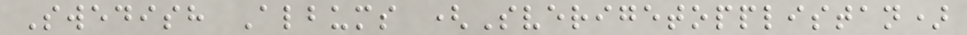Swedish Albums (Sverigetopplistan)
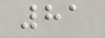81
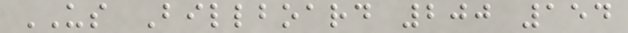US Billboard 200 154
